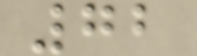72
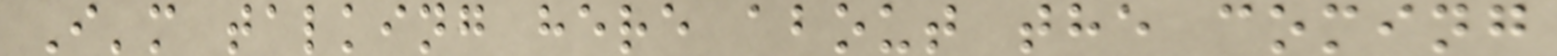I'm talking here about the coming
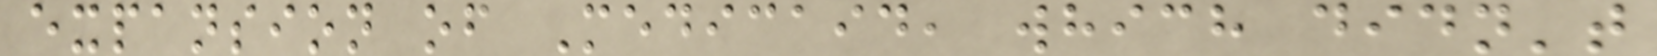expansion of Medicaid, which didn't
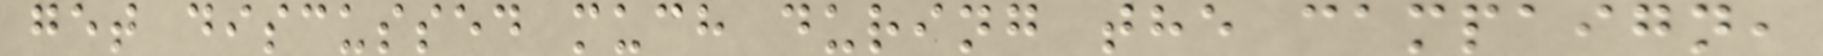get discussed much during the campaign,
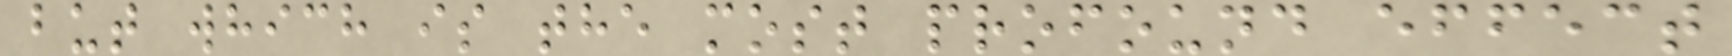but which is the most profound effect
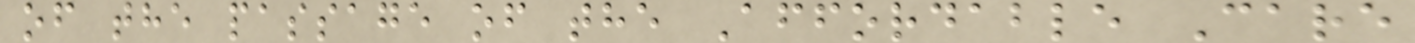of the passage of the Affordable Care
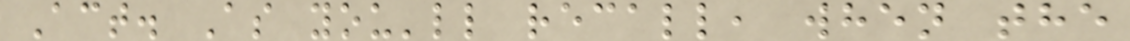Act. As you'll recall, when the
